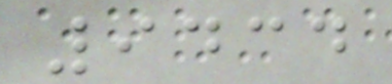9434
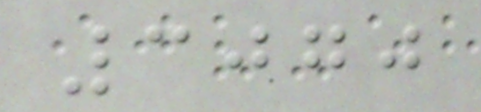3070
